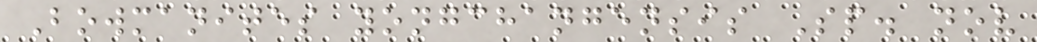Bowmanites yongchangensis Sp. nov
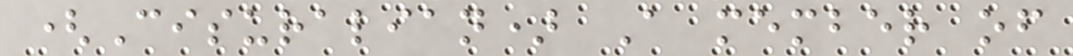(Cisuralian) A member of
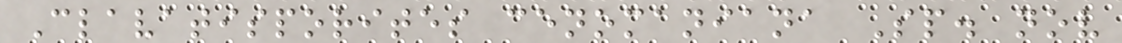Clavatisporites cenomaniana Sp. nov
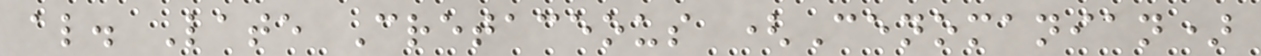al. Late Cretaceous (Cenomanian)
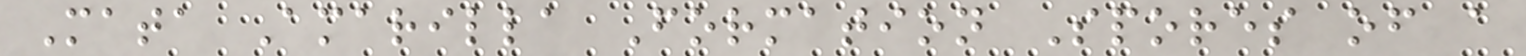Mata Amarilla Formation Spores of a
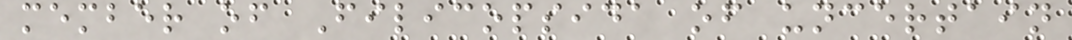member of Filicopsida of uncertain
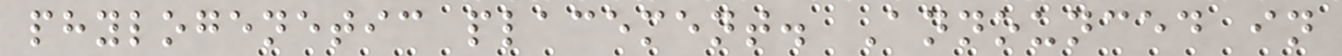phylogenetic placement. Announced in
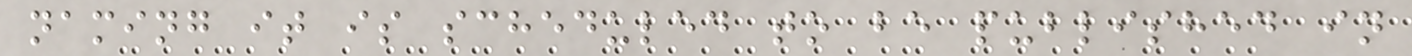naming it is scheduled to be published in
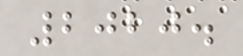2020.
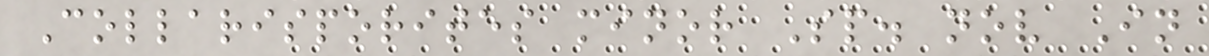Collarisporites minor Sp. nov In
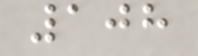108
